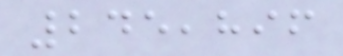245,896
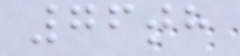76th
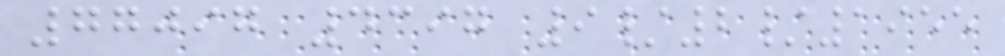77097 4397 9/2/1955
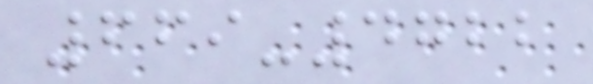669-4722
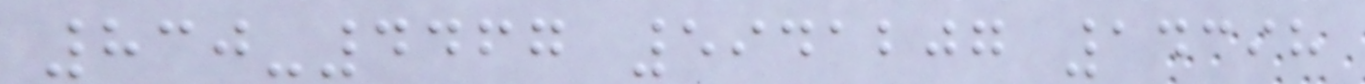830-4467 5941207 14398
